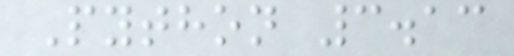Python 3.13
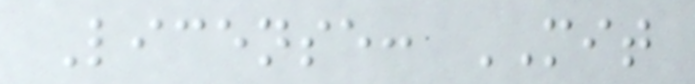License: MIT
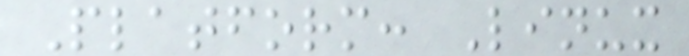Platform: Linux
